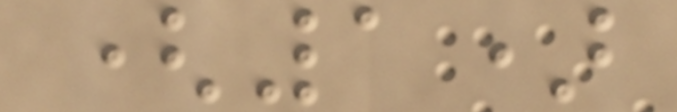(1)
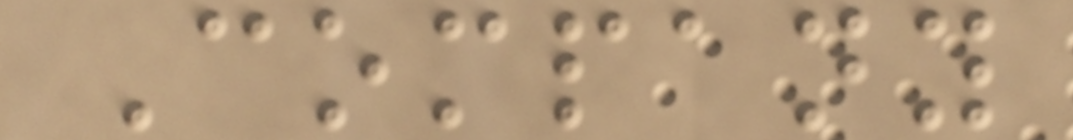Company
